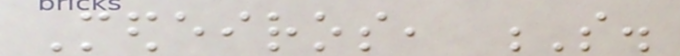Medeiros, S.
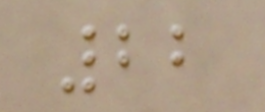22
